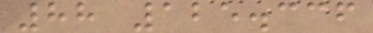88 125.336
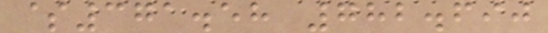$371.58 782.690
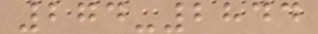274-2844
